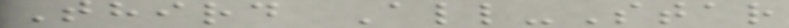Third All-Star
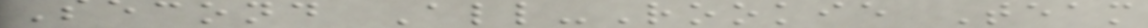Second All-Rookie Team
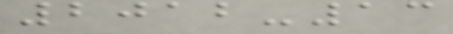2012-13
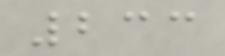233
